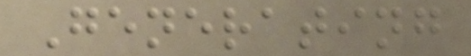Generating
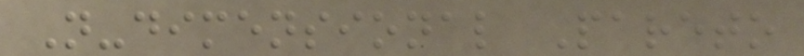N-dimensional Pareto
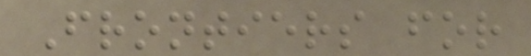Frontiers for
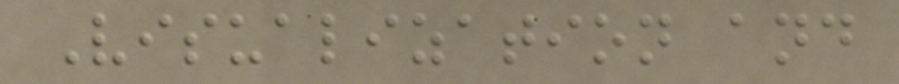Visualization and
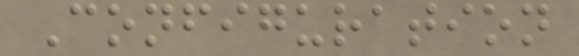Configuration
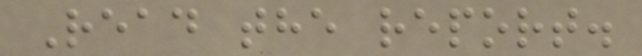Read the report.
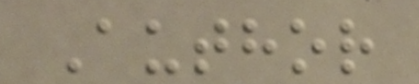Author
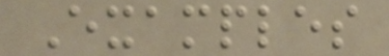Examples
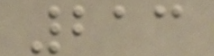213
